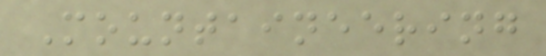Mountaineering
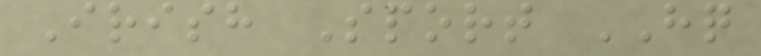Irish Sport HQ
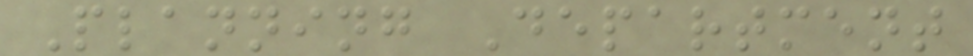Planning Department
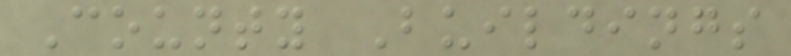County Buildings
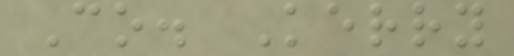Co. Kerry
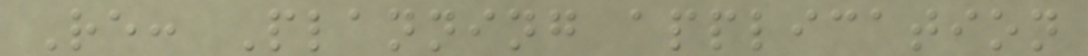Re: Planning application
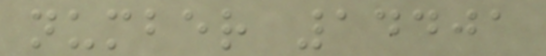number 14401
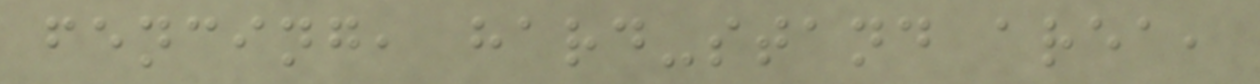fencing, hard-stand area,
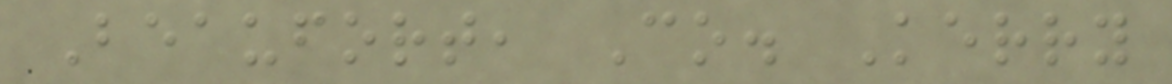Beaufort, Co. Kerry
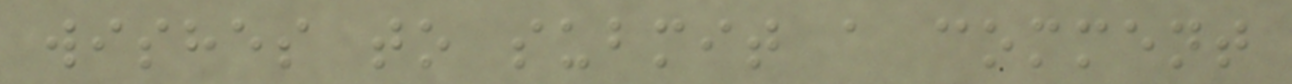wishes to submit a comment
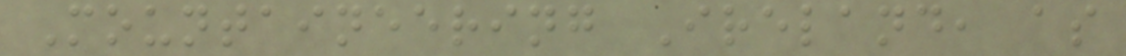Mountaineering Ireland, as
